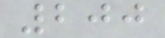200
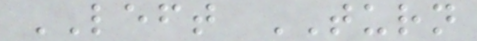LEFT TURN
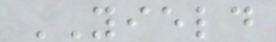YIELD
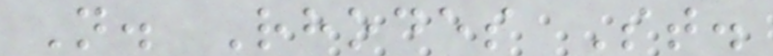N. Rhodes St.
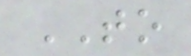TO
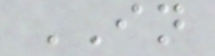IN
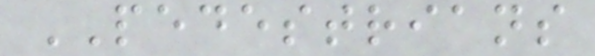PEDESTRIANS
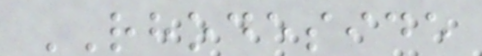RHODESIDE
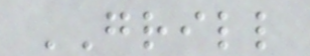GRILL
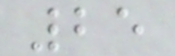25
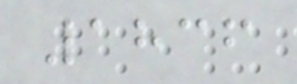1836
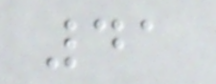41
